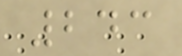243
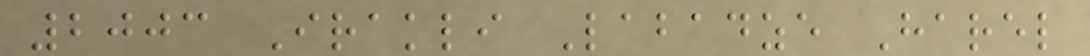2003 Irakli Labadze Harel
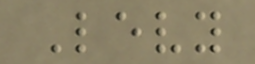Levy
